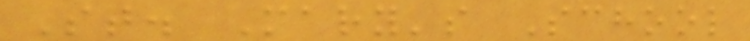St. Mary's School
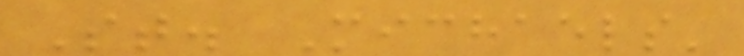St. Michaels'
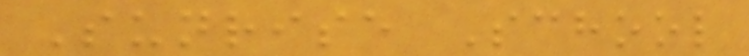Sunrise School
